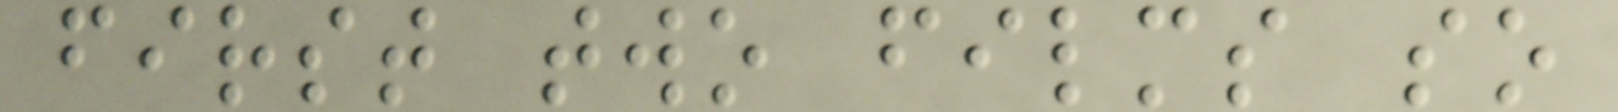first two films so
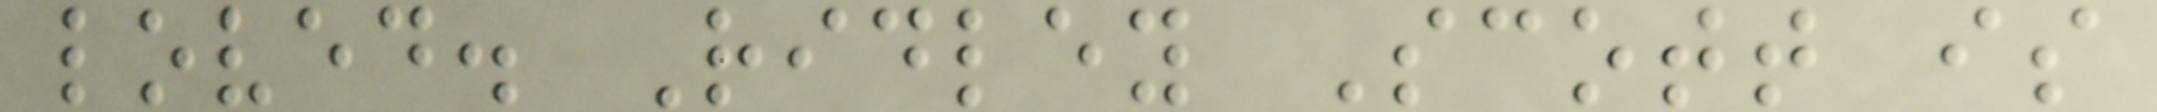loved. Ridley Scott is
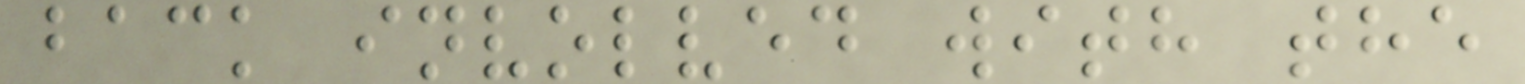back involved with the
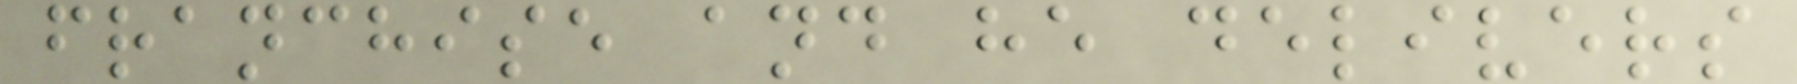franchise and he delivers
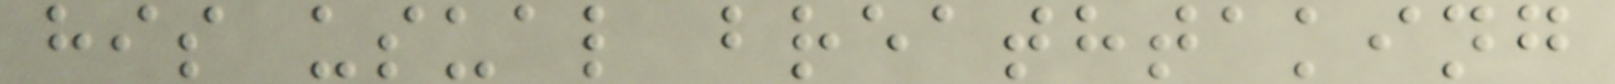his usual breathtaking
